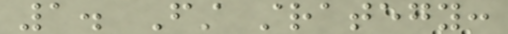1. First strategy:
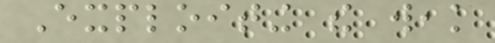Exploiting the weak
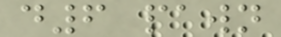d6 pawn
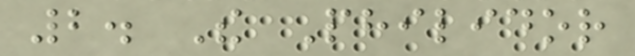2. The Philidor
